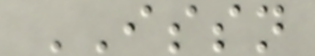ISSN
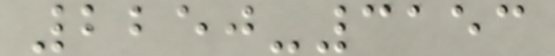2250-3153
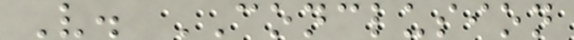V. CONCLUSION
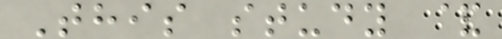This study &
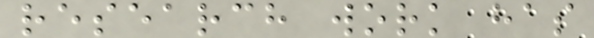research work has
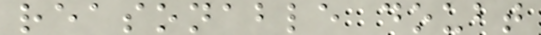reasonable doubt
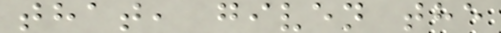that, given the
